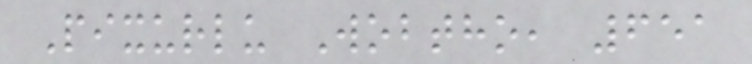Pixurlu Wobtho, 651
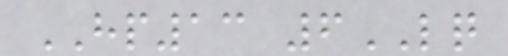HP13 6LQ
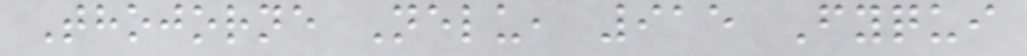Thojorne Nelu, 915 Fyqui
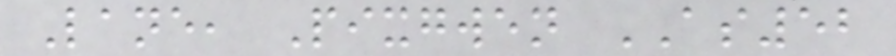Lane, Pixgwen AS52
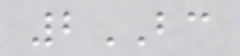2BC
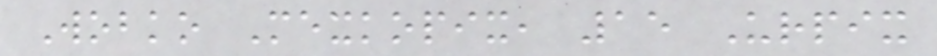Wobko Mexkopix, 15 Urpix
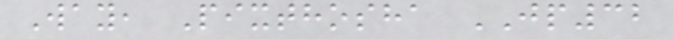Way, Pixthosha JP32
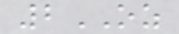2OZ
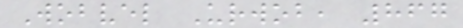Wobvel Urwob, 867
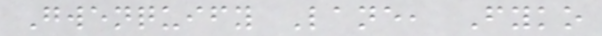Gwenquify Lane, Fyko
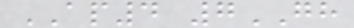AP4 7GH
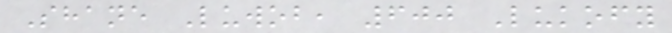Shane Luwob, 600 Lukofy
